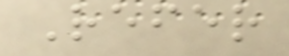Refer
